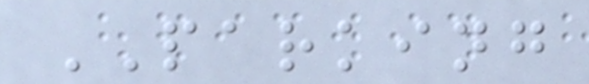PARKING
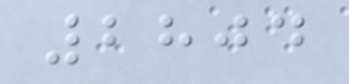2804
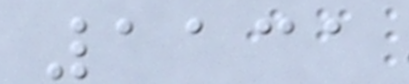1131
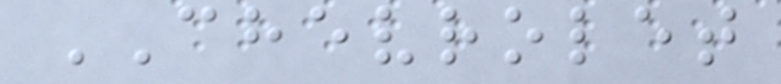CHEVROLET
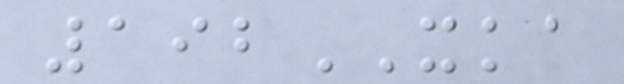192XKA
